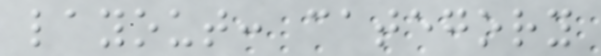layout: category
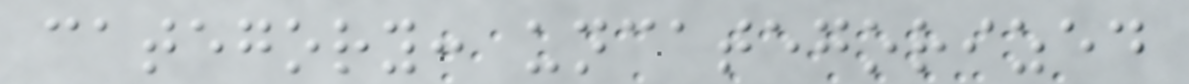category: uncategorized
